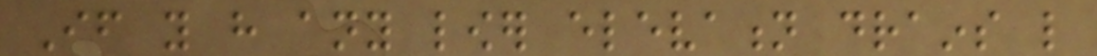If you have any lower elevation drains like
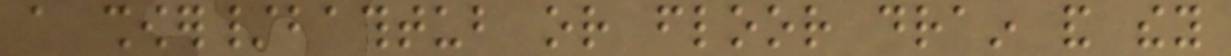a shower/bathtub or floor drain and they
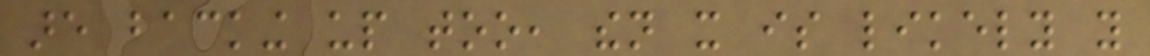are backing up too, then it is likely you
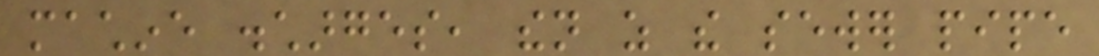machine discharges, then as the sewer pipe
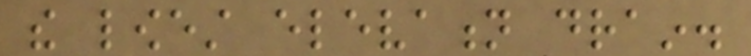the lowest elevation drain.
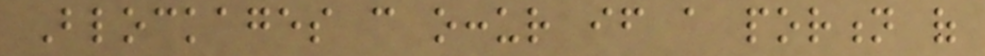Blockages can occur if a portion of
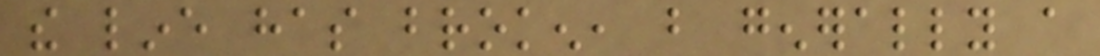the line has broken, but generally a
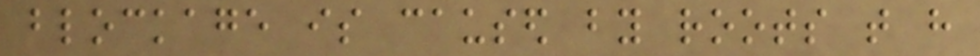blockage is caused by roots that have
